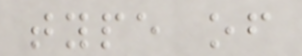type of
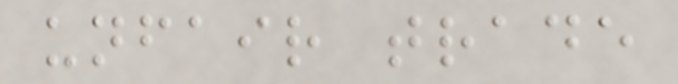unfair trade
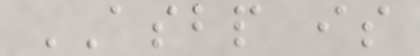ASBP is
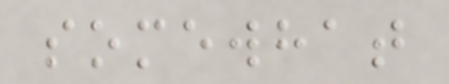somewhat
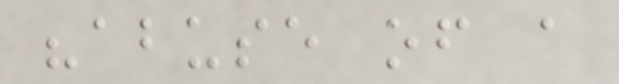"abuse of a
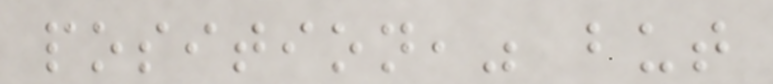position," but
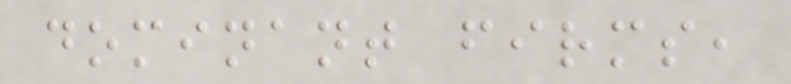dominant firms,
